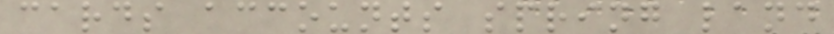cards accounts spring land
